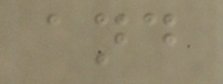and
